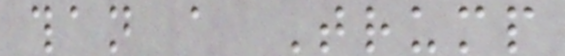than a Trump
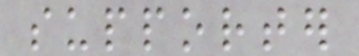supporter
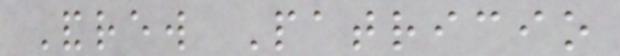Andrew Patricio
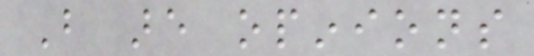But are opinions
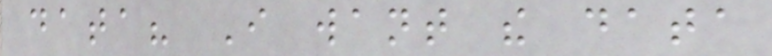data? I want the data
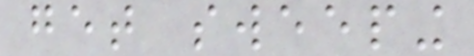get sweeping
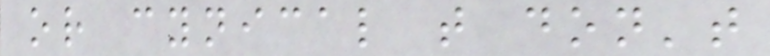or cynical that don't
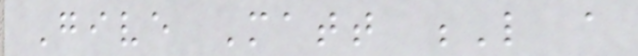Give Matt L a
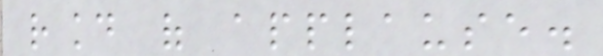round of applause.
